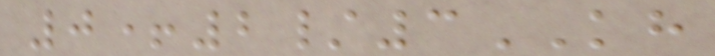0+2/3KH
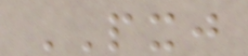PXJ
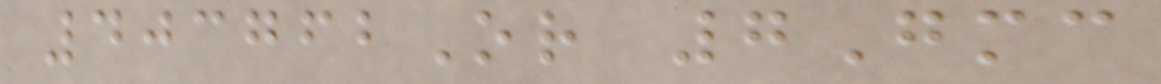403762Or 7Gmc
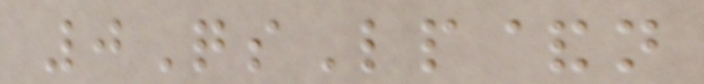0QsLp&n
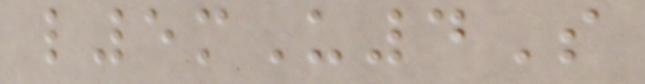l5mU4S
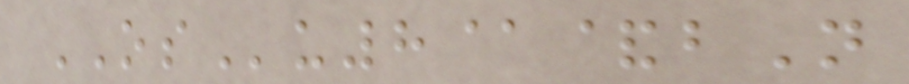OSu8@&bN
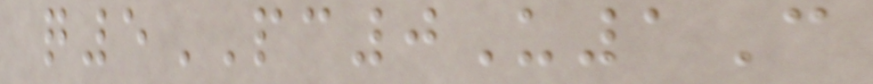q5PC0U1C
